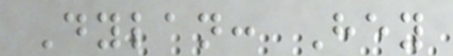Dylan: Hey
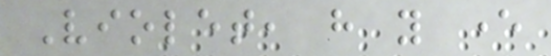Violet, have you ever
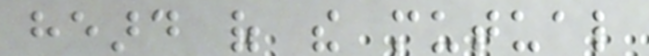heard of the mutual
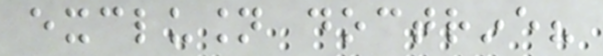exclusion doctrine?
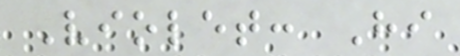Violet: Hi
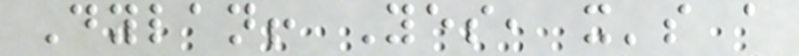Dylan! Yes, it's a
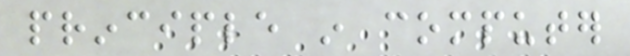principle in computer
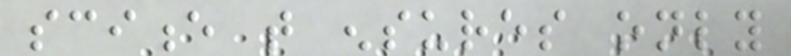science that ensures only
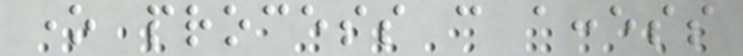one process can access
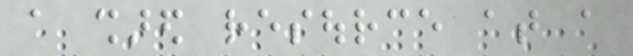a shared resource at a
